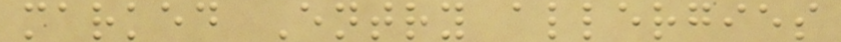marked Entry allergies
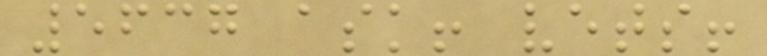5637 ask! vets!
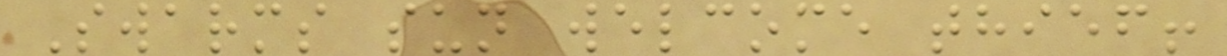Swarms sun welcome thief!
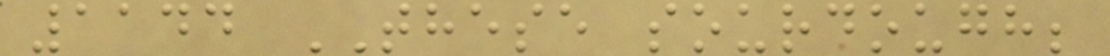1144 THESE sourdough;
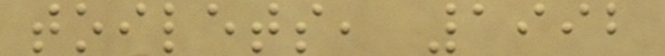toilets, 1992
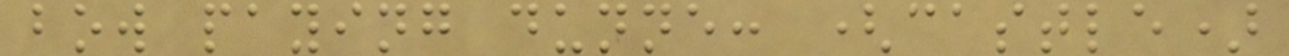bow paying dunne: (castle)
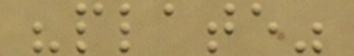"plate"
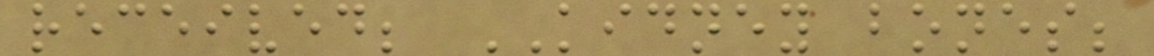received; KIDNEY bones;
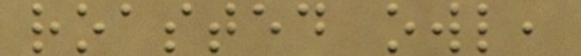roasted owl,
